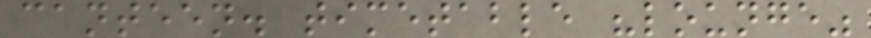canteen. timetable "lounge"
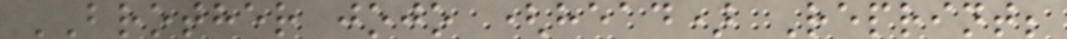BROTHER jojo (head) Reprint;
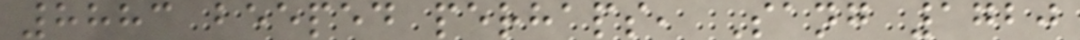8883 beeped perhaps, Sang 1720
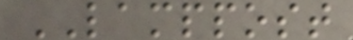LAMPPOST
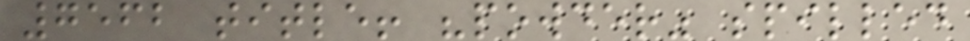7562 title! "powder" spilled
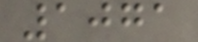1071
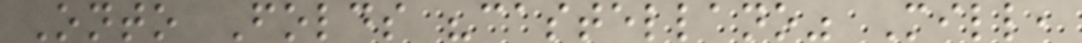Onto Folds "castellano" Mill,
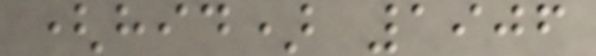(hid) 1906
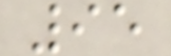95
